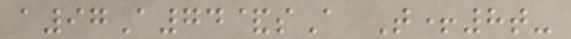a97A74&sA T+8t-
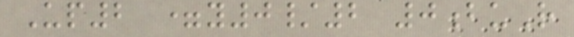Up2 =y0/2 0buR
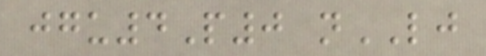jgu4P0 nLJ
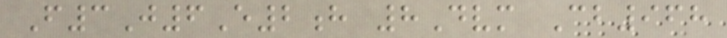F3J6E2h 8Dvm Cb968
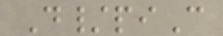D/piC
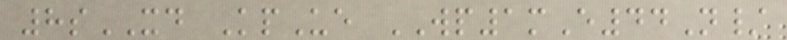8sXD KpUe WP1mE44N/
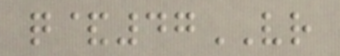q&47VR
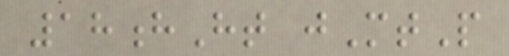18hHt jMtP
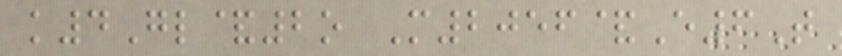k4Gl&2o M2056&E6T
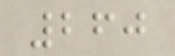260
